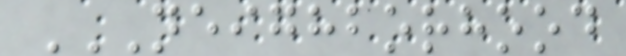NEIGHBORHOOD
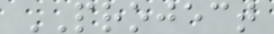PROJECT
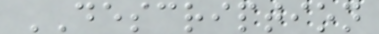DESCRIPTION
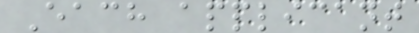Each applicant
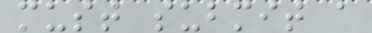must submit a
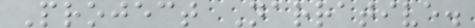Project Narrative.
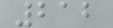212
